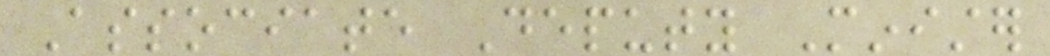Associate Deputy Minister
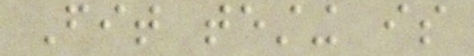Fit testing is
